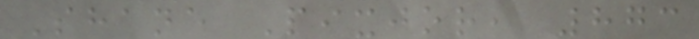Shane Pixjor, 873
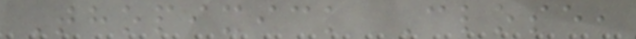Thopixick Close,
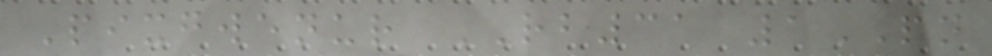Pixgwenur RB31 1PN
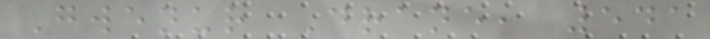Gwenur Drane, 541
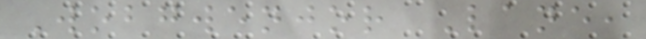Wobgwenjor Lane,
